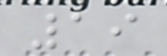19
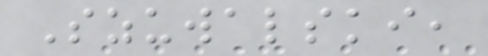Szuwalski,
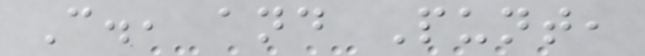C., and Punt,
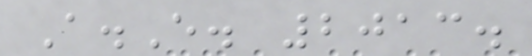A.E. 2013.
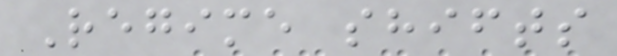Regime shifts
